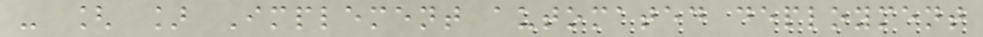- [ ] Implement automated deployment
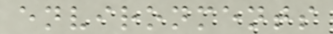environments
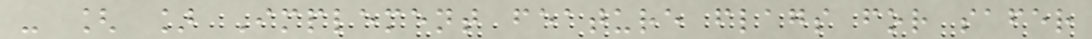- [ ] Implement feature flags for safer
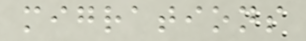migrations
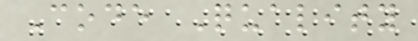Code Quality
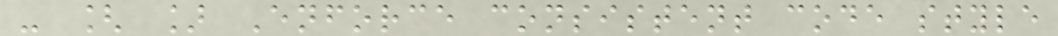- [ ] Enforce consistent code style
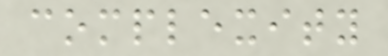complexity
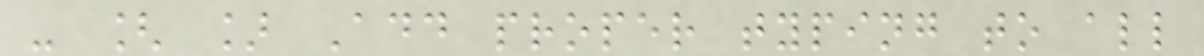- [ ] Add proper typing to all
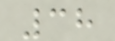38
